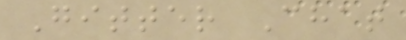Gitter Chat
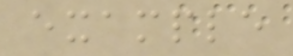example
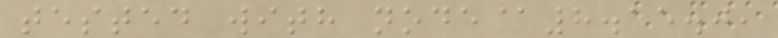tested with node@8.15.0,
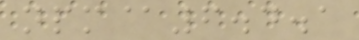npm@6.4.1
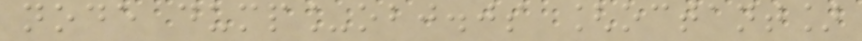node dump_obj.js [octant]
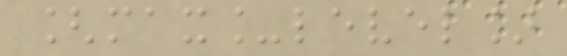[max_level]
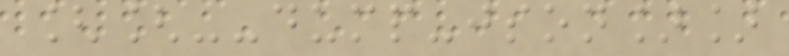[[--dump-json]]
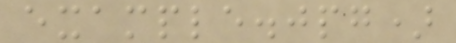example.jpg)
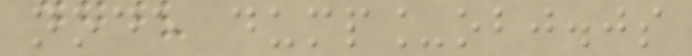node dump_obj.js
